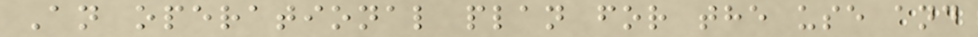An operational plan for the use and
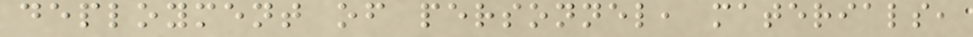deployment of personnel, materials,
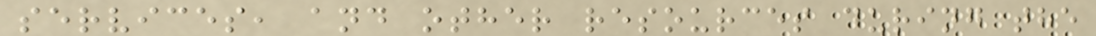services, and other resources during the
